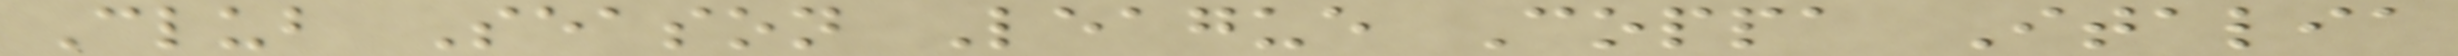Club Season League Coppa Italia
